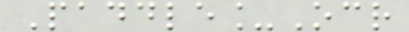Paddle_Ocr
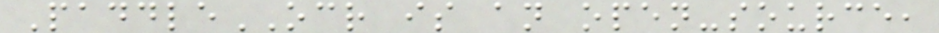PaddleOCR is an open-source,
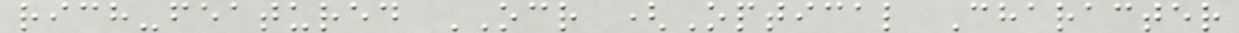rich-featured OCR (Optical Character
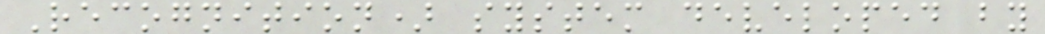Recognition) system developed by
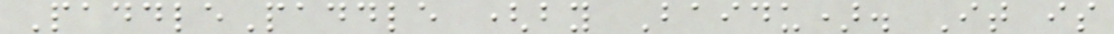PaddlePaddle (by Baidu). It is
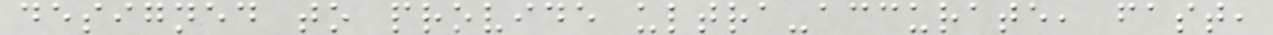designed to provide ultra-accurate, fast,
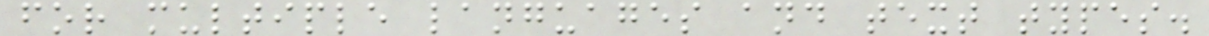for multiple languages and text types.
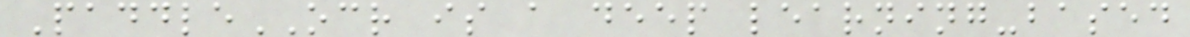PaddleOCR is a deep learning-based
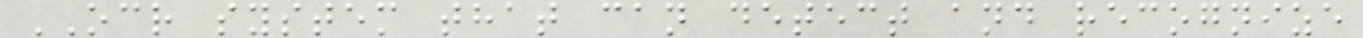OCR system that can detect and recognize
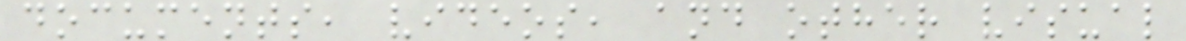documents, videos, and other visual
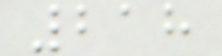218
